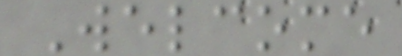Welcome
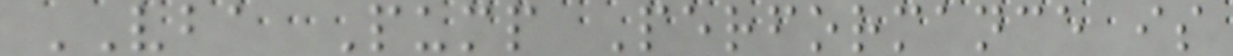VBA Pump Performance is
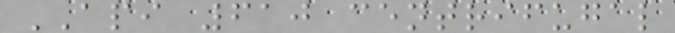API 610 centrifugal
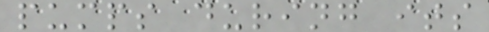pumps during its
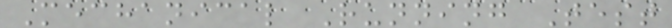Mechanical Running Test
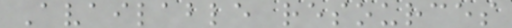Available resources
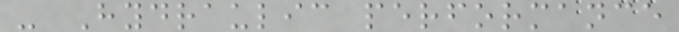- Hydraulic performance
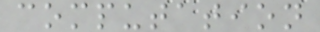computation
